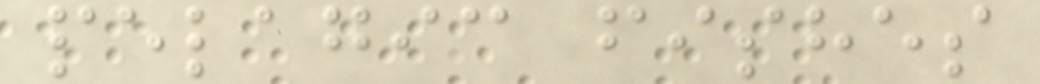pelagic fishes
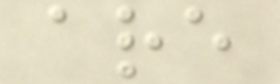are
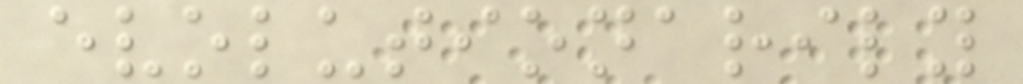evolutionarily
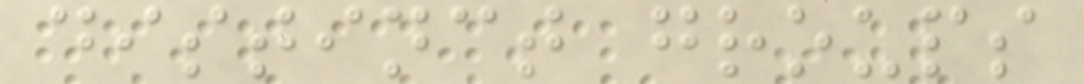distinct groups
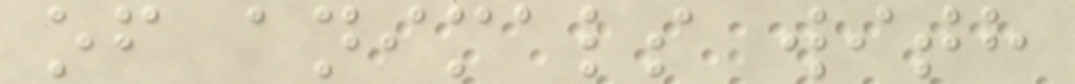of animals with
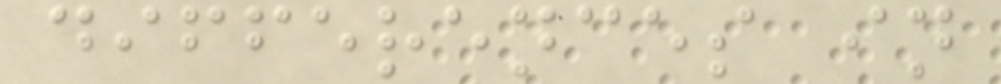differences in
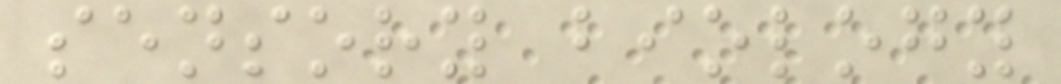sensory biology
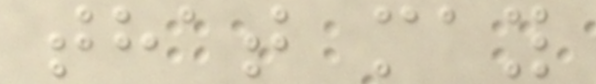that may
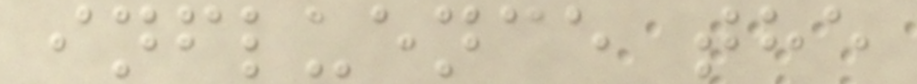influence the
